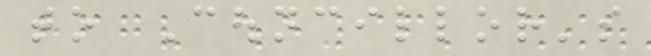to Councillor's
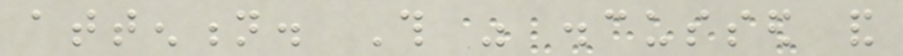attention. This was discussed and
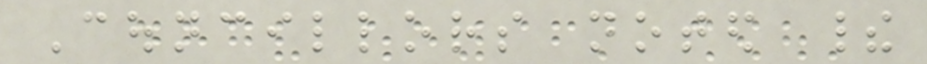Councillors noted their
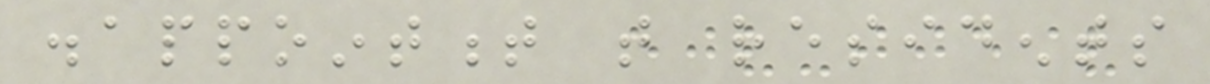disappointment that residents
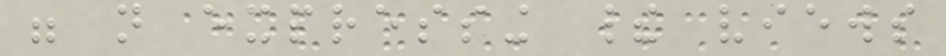were not expressing their views
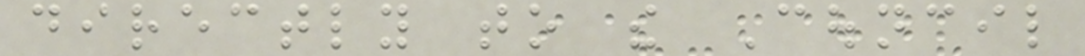directly to the Council
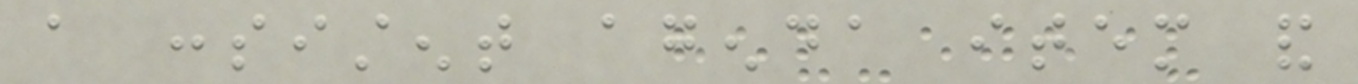a consistent agenda item and
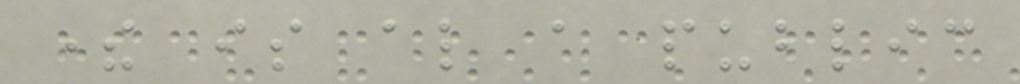there is also a public
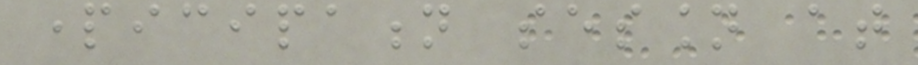participation session at
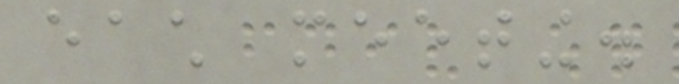each meeting.
